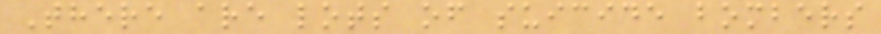There are lots of suicide bombers
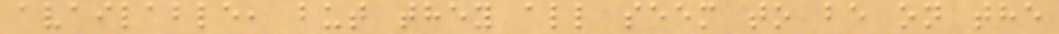available, but they all seem to be on the
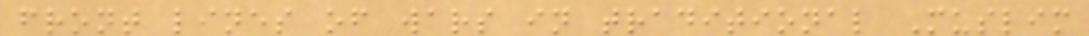front lines of wars in traditional Muslim
